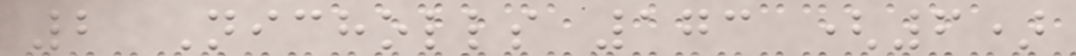2 Nicholls 173 (6)
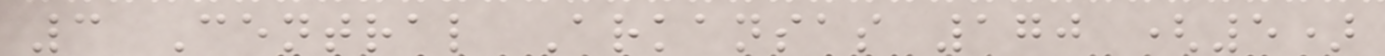3 Central Arkansas 170 (5)
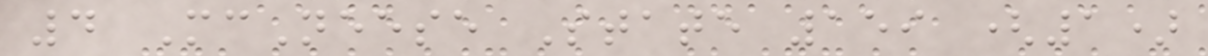4 McNeese State 159 (1)
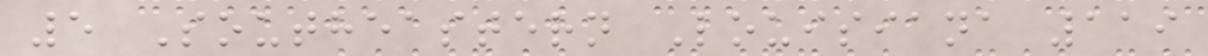5 Southeastern Louisiana 119
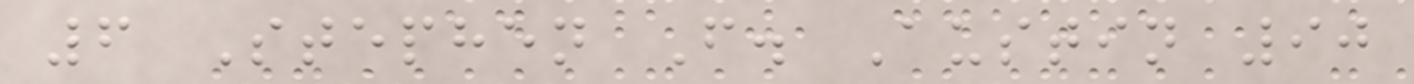6 Stephen F. Austin 90
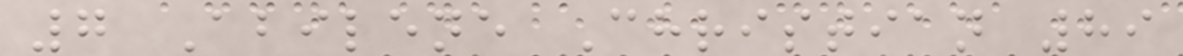7 Abilene Christian 89
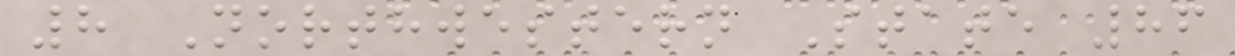8 Northwestern State 86
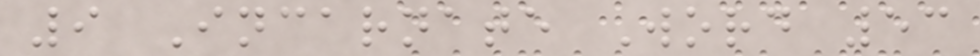9 Incarnate Word 53
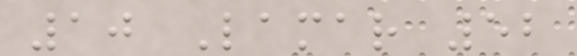10 Lamar 52
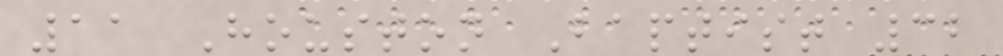11 Houston Baptist 32
